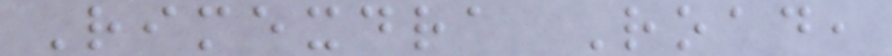Rimexdra Road,
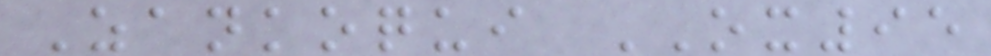Zankoqui OX95
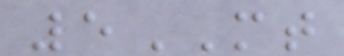5MT
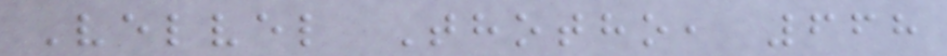Velvel Thotho, 668
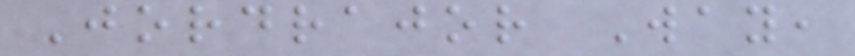Jordrajor Way,
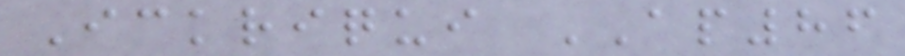Ickriqui AP86
